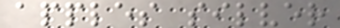apples silver
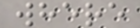where
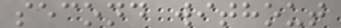second without
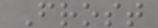Frost
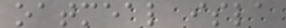oatmeal isla
